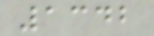1342
